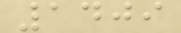1409
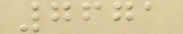7671
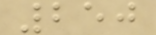250
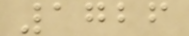1726
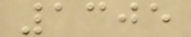1305
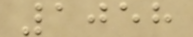1058
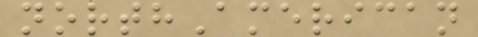northAmerican
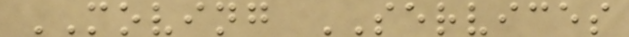MOVING SERVICES
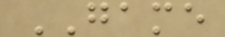GAME
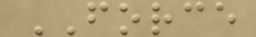FORCE
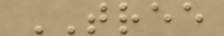TREE
